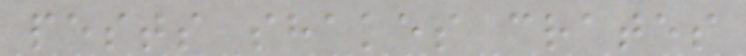pests shakes crates
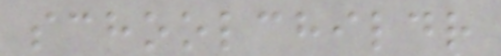schoolchildr
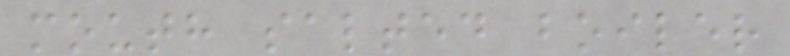mouth salted boiler
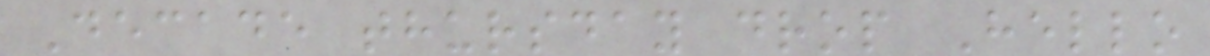Decade thursday drop Hello
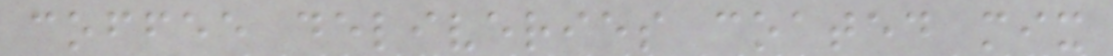coffee deliveries coated mix
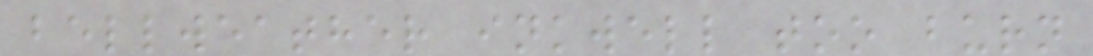bellweather inkwell too burn
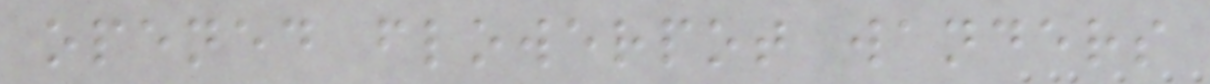opened flowerpot wanders
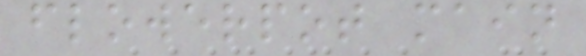flowerpot main
